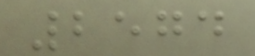2574
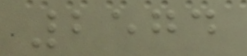2574
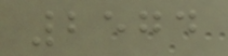2574
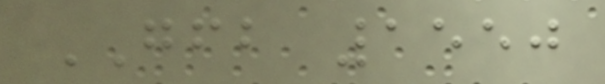GFB 1550
